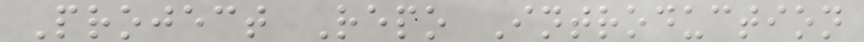Project Repo Introduction
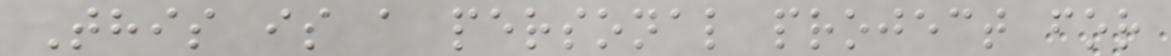This is a personal project for
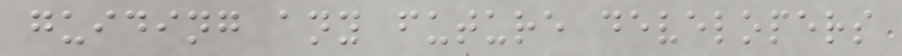guiding any future developers
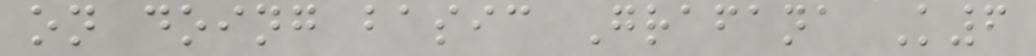on doing basic Grafana K6
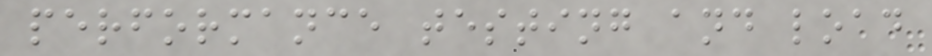performance testing and load
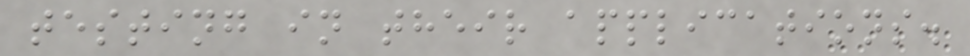testing in their applications.
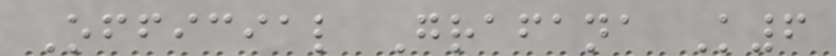Official Grafana K6
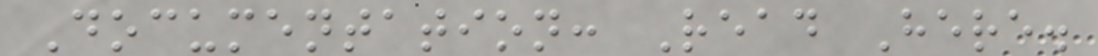Documentation: Read Here.
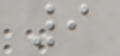9
